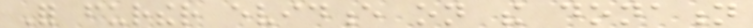For further evidence on the donation
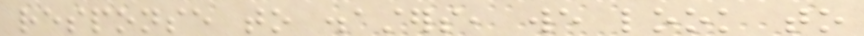response to disasters, we look to
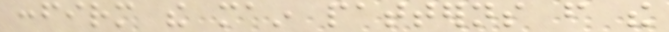confirm the main patterns from the
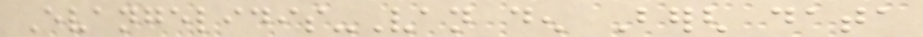Evangelidis-Van den Bergh data
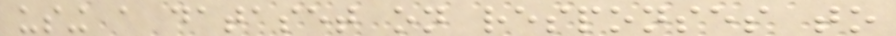using a dataset on responses to
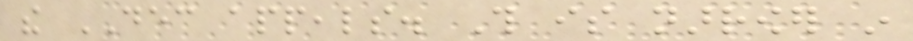the DEC appeals. This is narrower in
